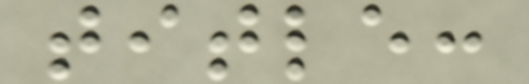title:
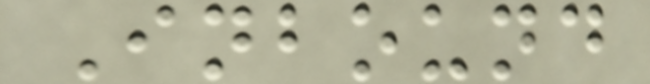Inbound
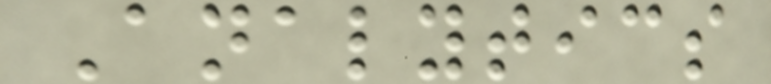Analytics
